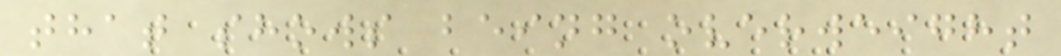that shows being overweight
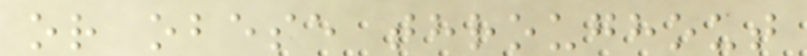or obese throughout
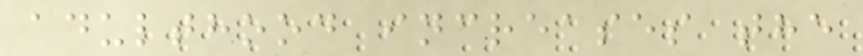adulthood increases the
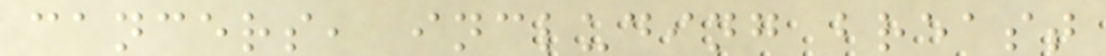cancers, including breast
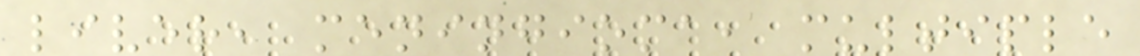liver, meningioma, multiple
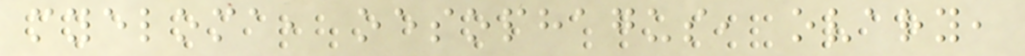myeloma, oesophagus, ovary,
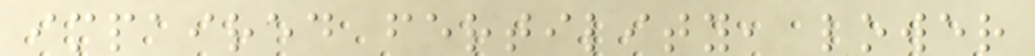impaired fertility, lower
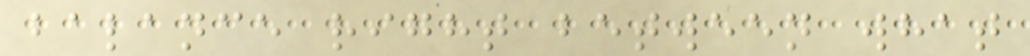balance right between what
